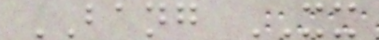BANG XX
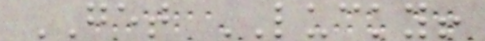GET LUCKY!
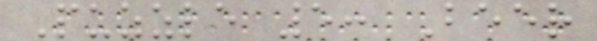Puzzle 5: Beer
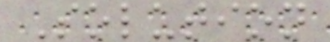Solution
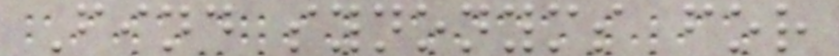Find synonyms for
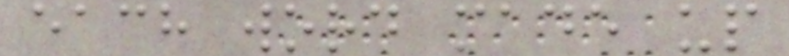each word made up
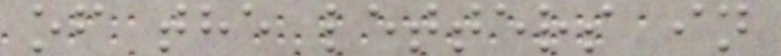of the letters in
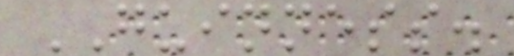GUINNESS.
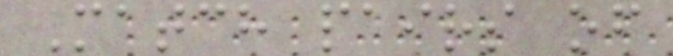Match pairs of
